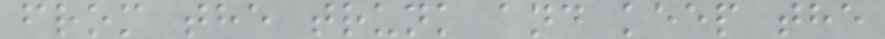from the trunk and keep the
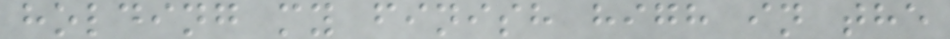holding my finish high in the
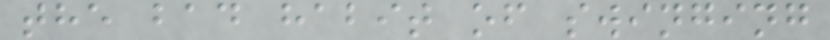the bad habit of swinging
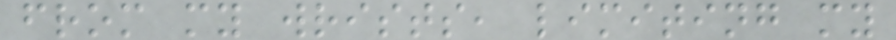from my wrists, limiting my
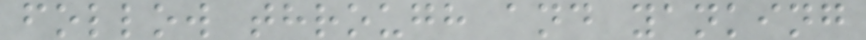follow through and yanking
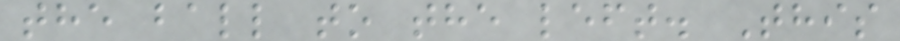the ball to the left. This
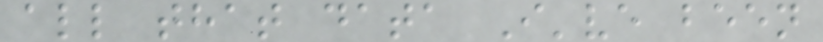all that data I've been
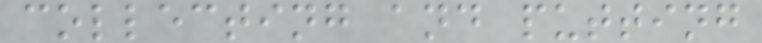collecting and putting
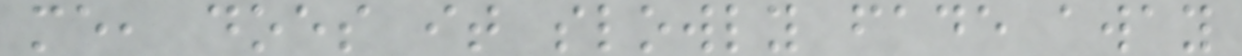me, does it slowly fade away
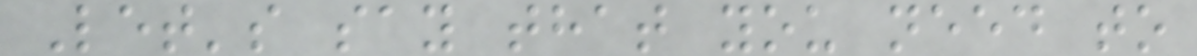Let's say that you need to
